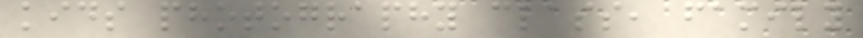kids photography class, family
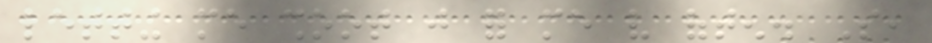letting me shoot just for me very often. So,
